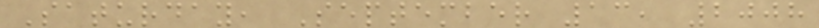Saturday, September 13, 2008
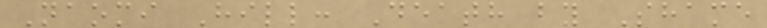Naomi Hill: Death by Shame
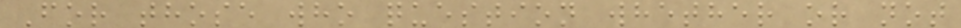For those who question whether or not
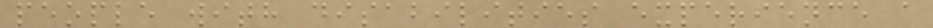people with disabilities experience a
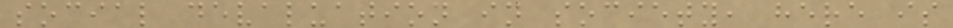social devaluation in society, here is
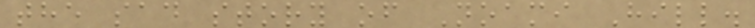the sad story of Noami Hill.
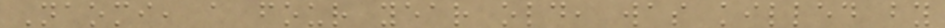Naomi, a four year old, was killed by
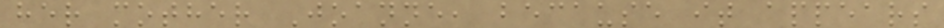her mother Joanne, because it appears
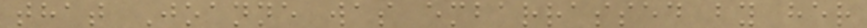that Joanne was embarrassed by her
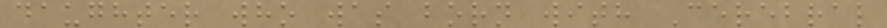daughter who was born with Cerebral
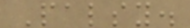Palsy.
